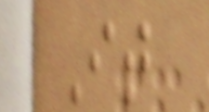It
